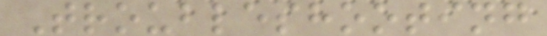Troubleshooting
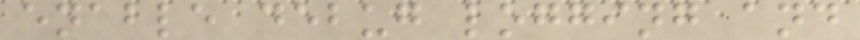enable debug logging and
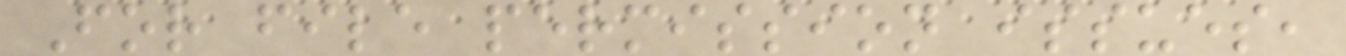For file permission issues,
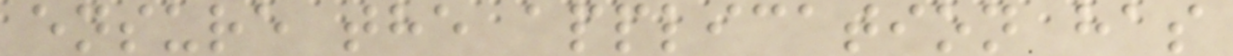ensure the application has
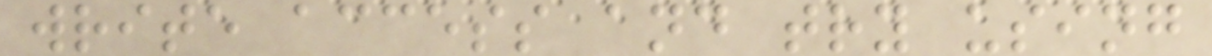write access and try using
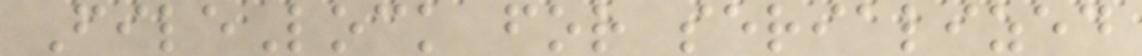FileLock for serialized
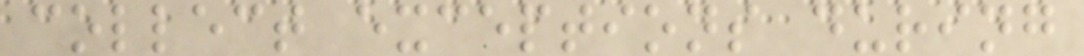collect exceptions during
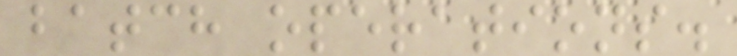batch operations.
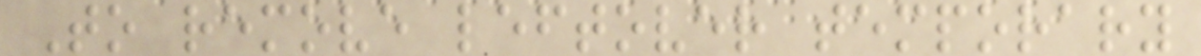To remove leftover temporary
